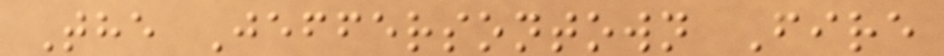The Jeffersontown Fire
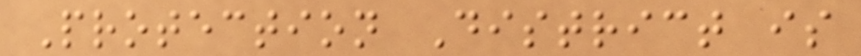Protection District is
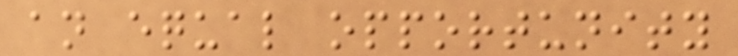an equal opportunity
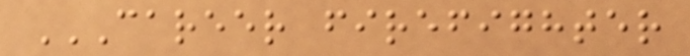CAREER FIREFIGHTER
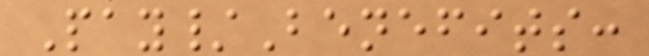Pay/Benefits:
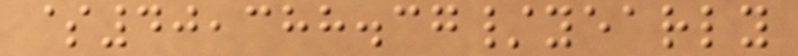$40,388.37/yearly
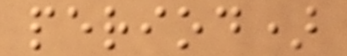period)
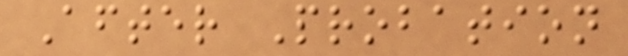After Probation
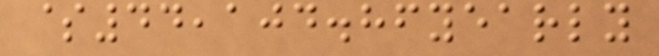$44,104.86yearly
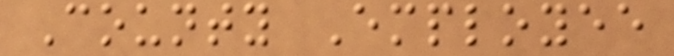County Employee
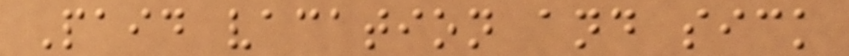Paid vacation and sick
